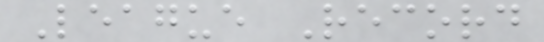League Record
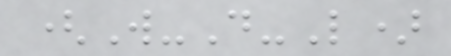(W-D-L)
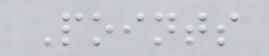Points
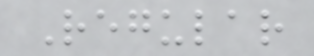Regular
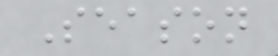Season
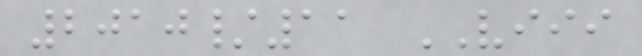2010/11 VIII
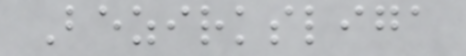Bezirksliga
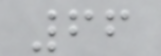66
